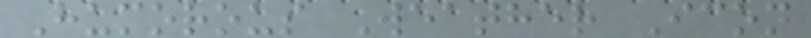Humorous Weather Icon
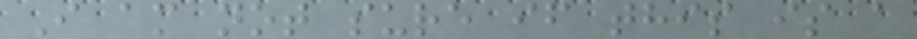I am not sure if this is a
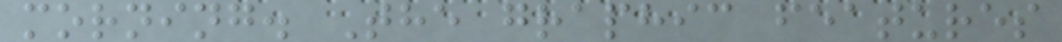morning. The graphic features
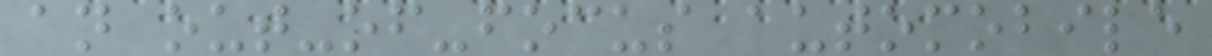an out-of-focus automobile
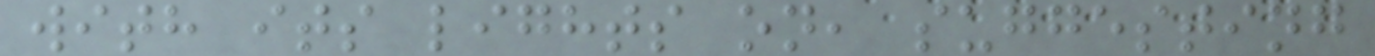with its lights on, suggesting
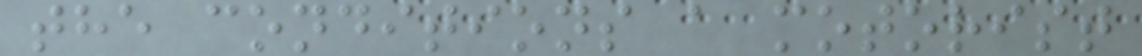the conditions a motorist
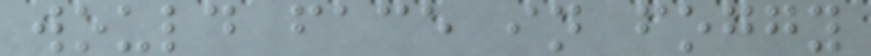would face in foggy
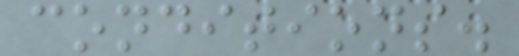conditions.
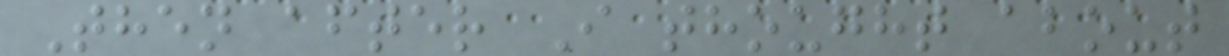Then after I thought about
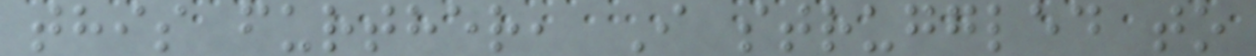this further, I struggled to
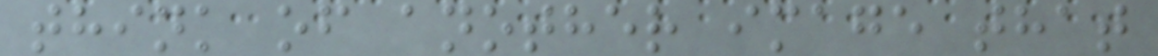think of another image that
